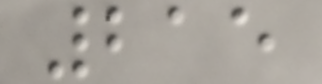215
